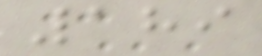189
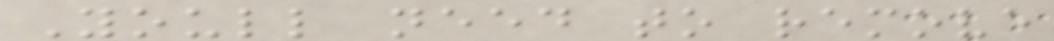Youll need to remove
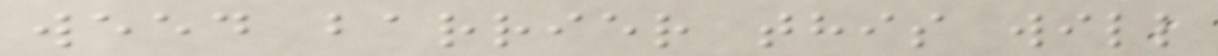weed barrier this will
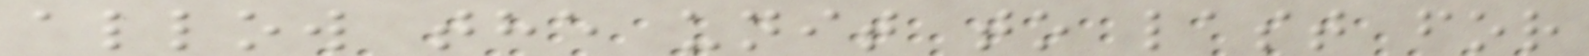allow the unit to last for
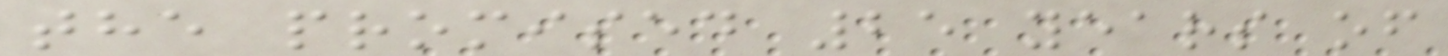the promised 25 years of
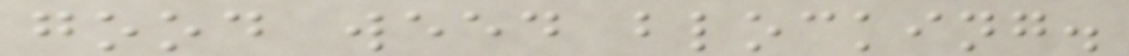good weed blocking.
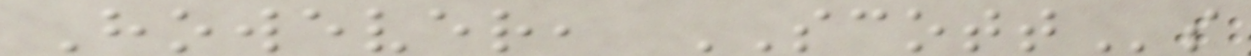However, SCOTTs
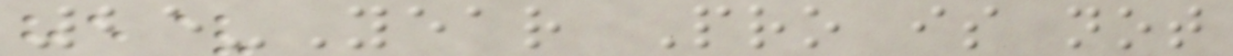25-Year Pro is not
